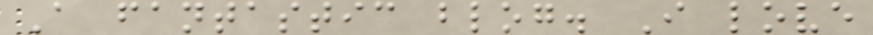A fantastic blog. I love
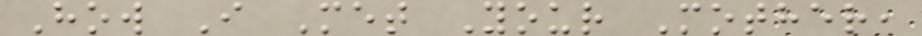How I Met Your Mother,
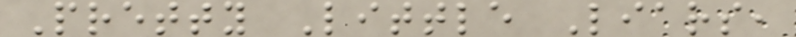Pretty Little Liars,
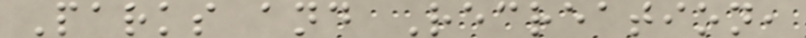Parks and Recreation,
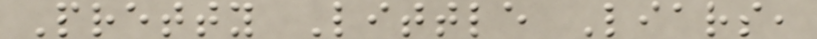Pretty Little Liars,
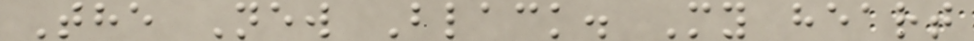The New Black. My heart
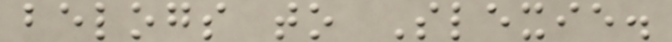belogs to Slexie.
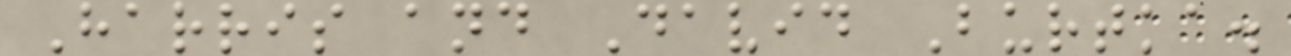Harris and David Burtka.
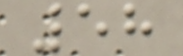58
